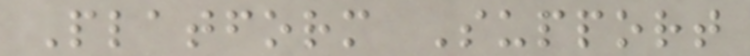Platform Support
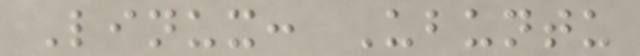Linux: Ubuntu
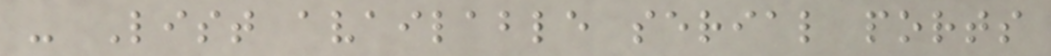- List available serial ports
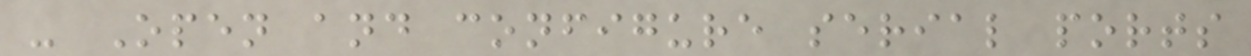- Open and configure serial ports
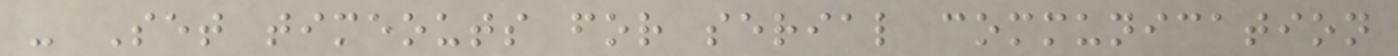- Set timeouts for serial communication
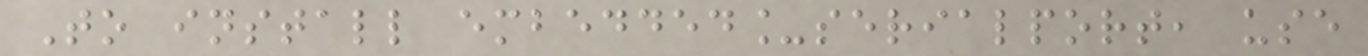To install embedded_serialport, use
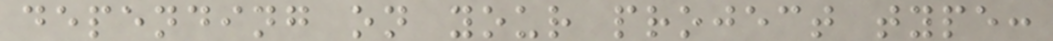depending on your project type:
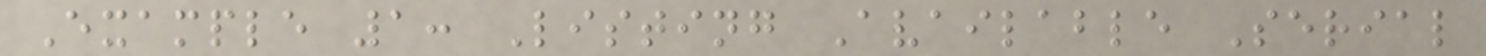Example 1: Listing Available Serial
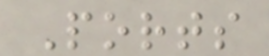Ports
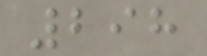298
